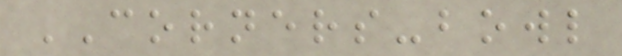CORNERS-bowl
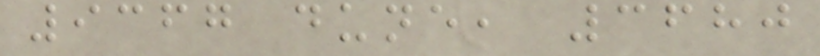9367 dune, 3680
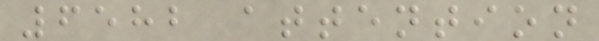6582 attention
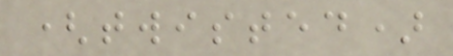(twisted)
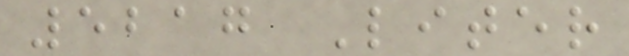5217 Liter
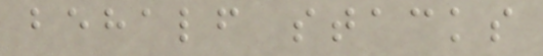behalf stacks
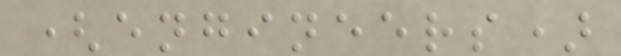(engineers)
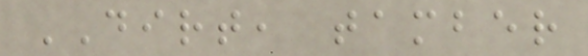DIRT, tamber
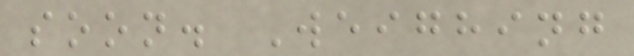soon. Weighing
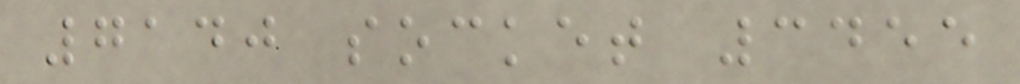7140 socket 3455
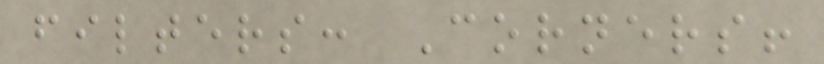filters: Corners!
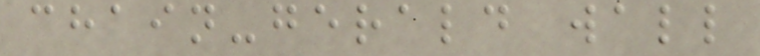chain-gerald wall
